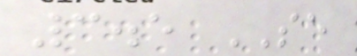3.5 SE
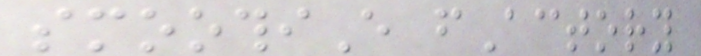smoothiE fActory
